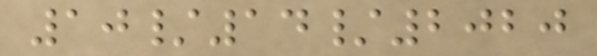10/14/2020
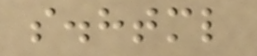s.html
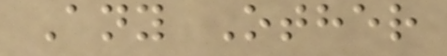Any Other
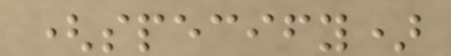(specify)
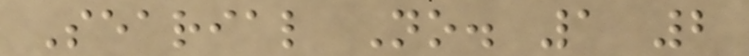Searial No. 1 2
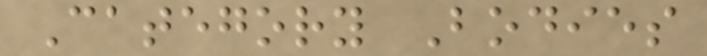Category Bodies
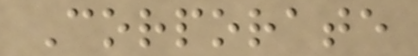Corporate
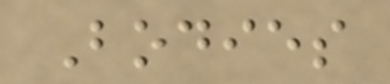Bodies
